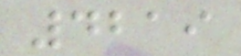4219
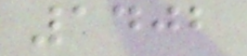1402
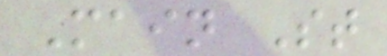Main St
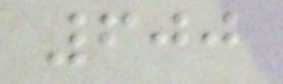600
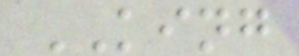KING
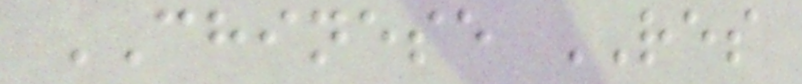CHINESE RES
